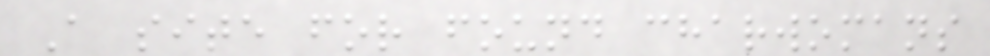A site for found charwomans
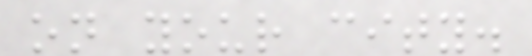on your city.
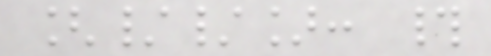[//]: #
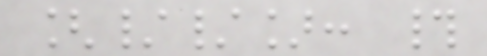[//]: #
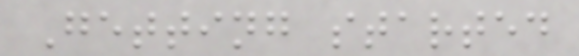Getting started
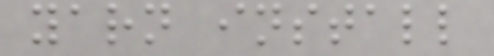yarn install
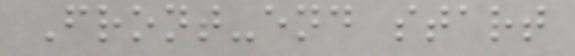Front-end start
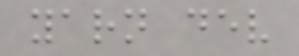yarn dev
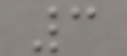3
